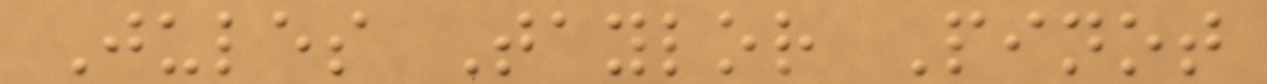Jules Taylor Pinot
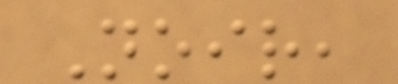Noir,
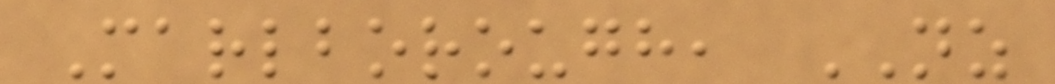Marlborough, NZ
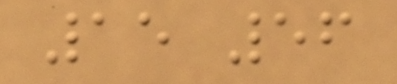15 56
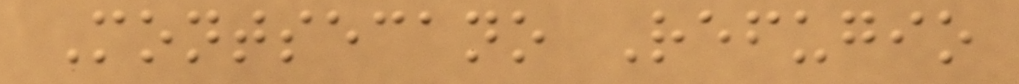Montsecano Refugio
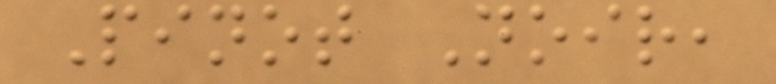Pinot Noir,
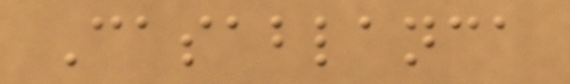Casablanca
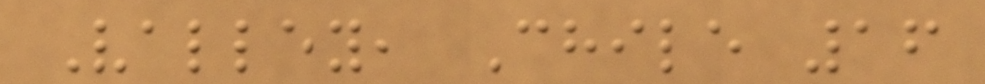Valley, Chile 16
